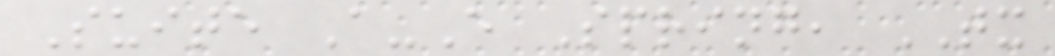Suite A-E Spring, TX
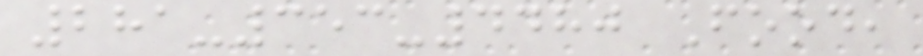281-353-4480 Food,
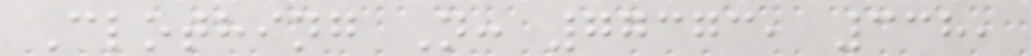Clothing N: 77373, 338,
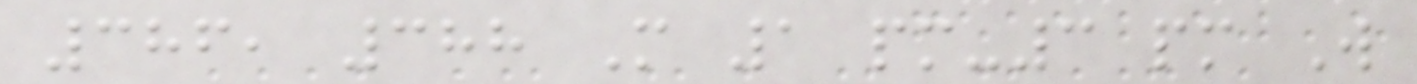386, 388 M 1 pm-3 pm W
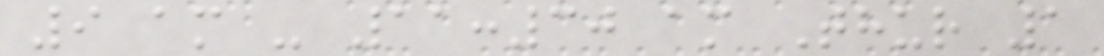9 am - 11:30 am Thur 1
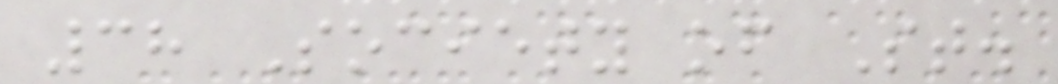38 Society of St.
